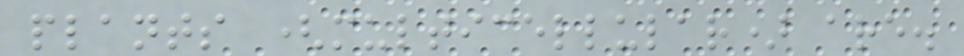plants (multicellular) are.
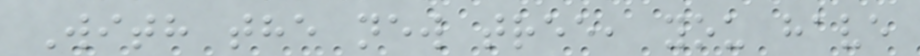With the new tree, you have
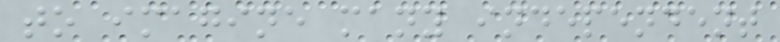to imagine many independent
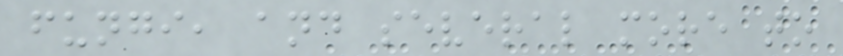fungi, and several more to
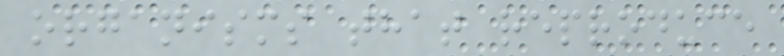organisms that reproduce
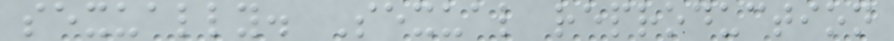sexually. Sexual reproduction
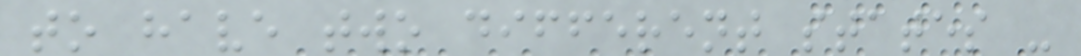to have two different states -
